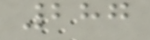287
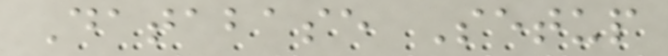Database Setup
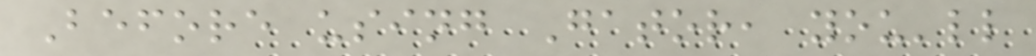Before using Gator, you'll
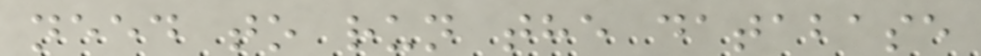need to run the database
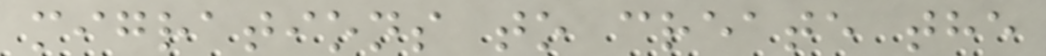migrations to create the
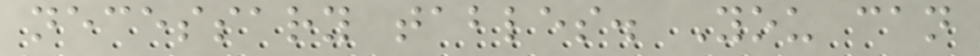necessary tables. You can
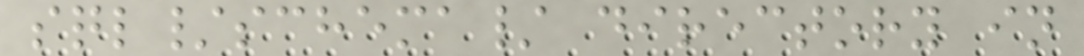sql/schema/ directory in
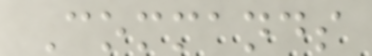Commands
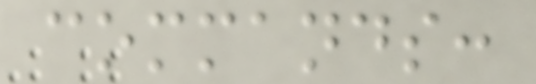commands:
